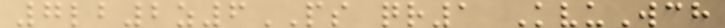7lb2z6PS qr1 KvuWch
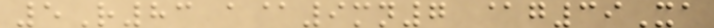5R83 a@9mn7 @g39Xa
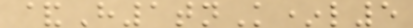&H1tnK*l5
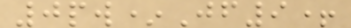0pw*Jf9+
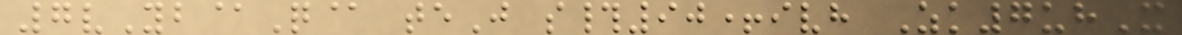7vYb@Q@ teJ s#90+ivh Zk7uhX
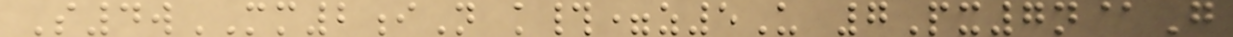S4wMM2iN k#=z5U 7Px7n@G
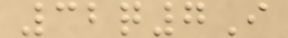32q7I
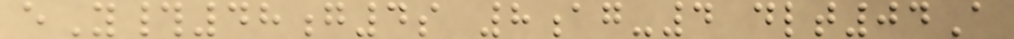eY#48g4s 8ag-4 dlt04A
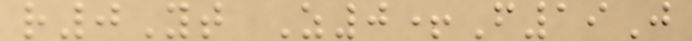r0Yt Z0+F19J
